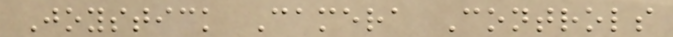Joystick Camera Controls
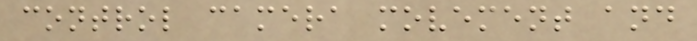control camera movement and
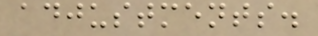adjustments.
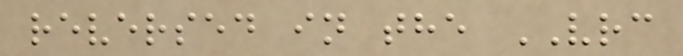reversed in the VRC
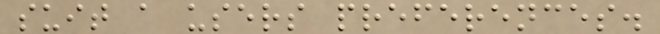suit a users preferences.
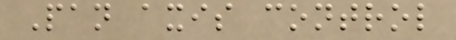Pan axis control
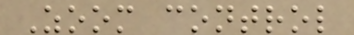Zoom control
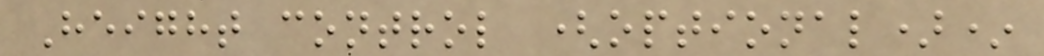Height control (optional)*
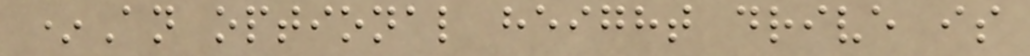*An optional height drive is
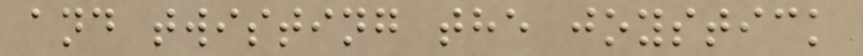and twisting the joystick
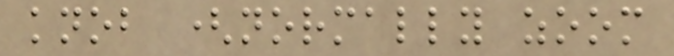knob (normally zoom
